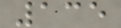135
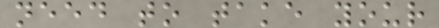need to take your
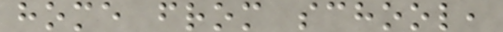home from school,
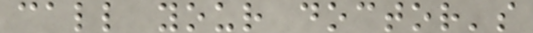call your doctor's
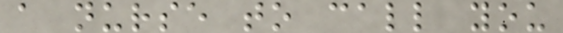a nurse to call you
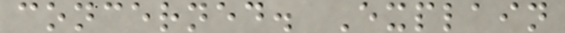concerned. Explain
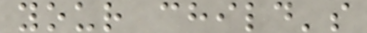your child's
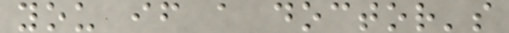you if a doctor's
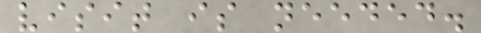visit is needed.
